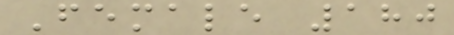Female 180
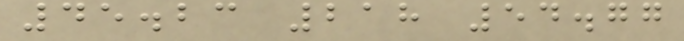45.23 218 54.77
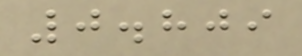0.809
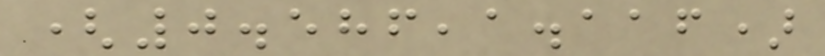(0.586,1.116)
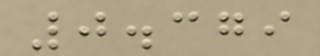0.379
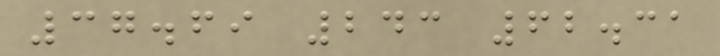37.69 243 62.31
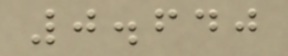0.640
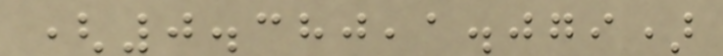(0.380,1.079)
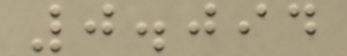0.094
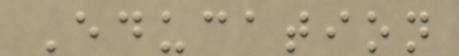Education
